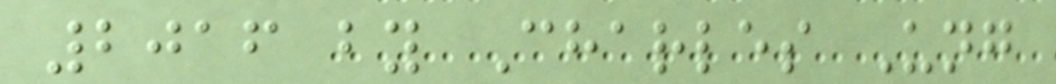2016 by Charles Ung
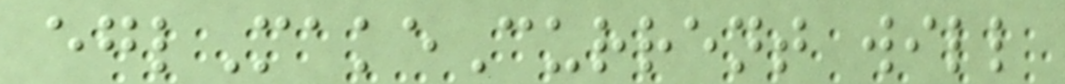eglMakeCurrent will
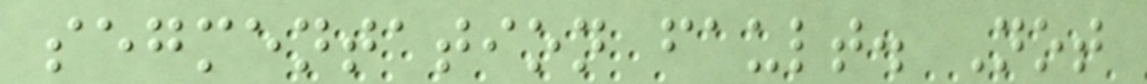segmentation fault. Not
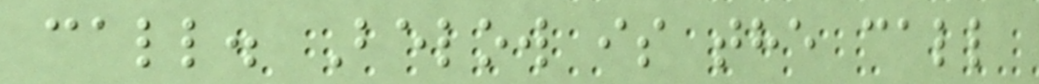call. Below is the call
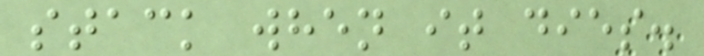stack when it dies.
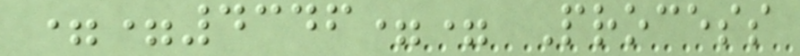==4346== Process
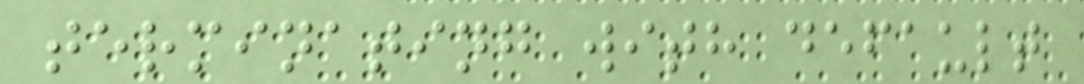terminating with default
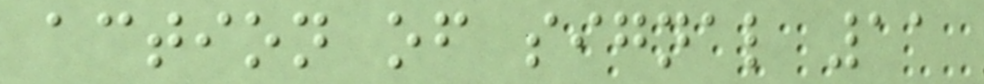action of signal 11
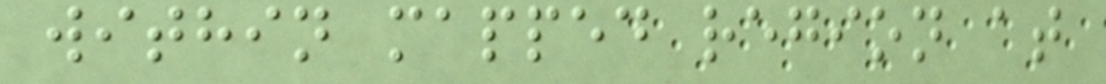within mapped region at
